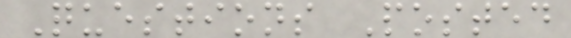Questions Posted
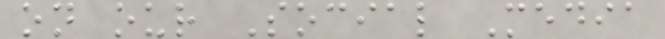on our Social Media
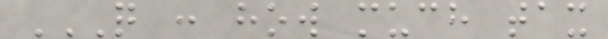Q : HOW MUCH TAX
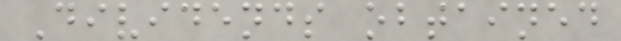Dividends obtained
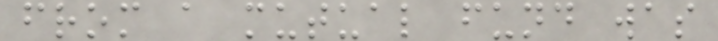from a mutual fund was
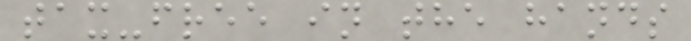tax-free in the hands
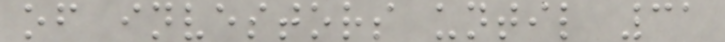of investors until 31
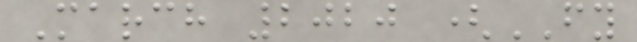March 2020 (FY
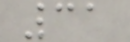31
